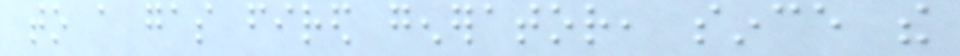to a gas fired generator, since the
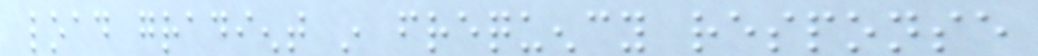load gradient in frequency response
